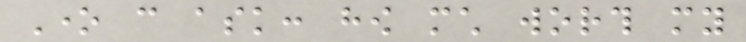One can ask: how much worth my
